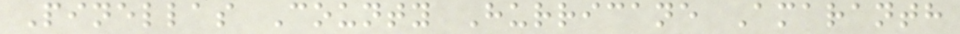Pinellas County Hurricane Amaranth
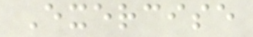Exercise
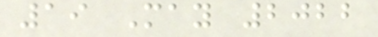19 May 2022
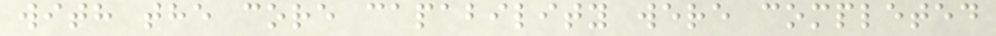with the core capability were completed
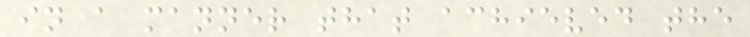in a manner that achieved the
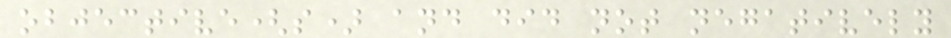objective(s) and did not negatively
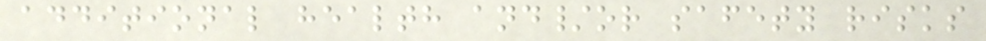additional health and/or safety risks
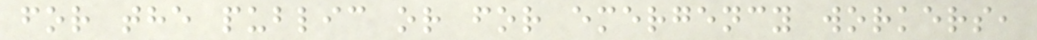for the public or for emergency workers,
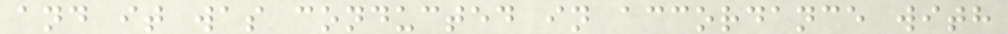and it was conducted in accordance with
